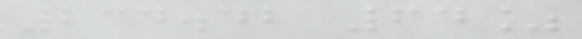234.42 64%
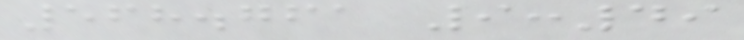568.761 9:49
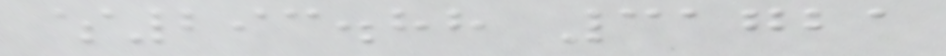$293.88 31721
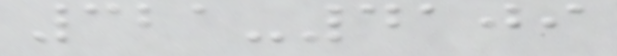321-4109
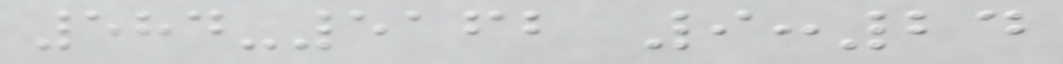584-5162 9:24
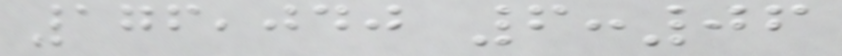176,040 6:06
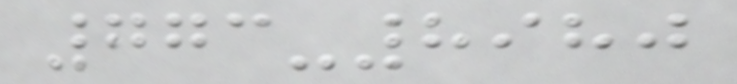773-8980
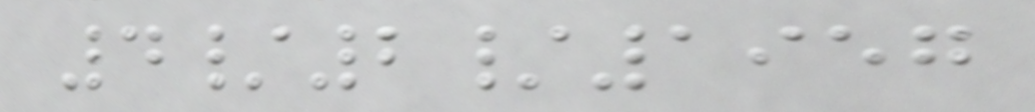4/2/1957
